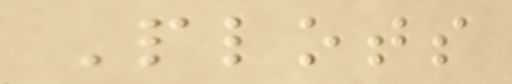Plots
